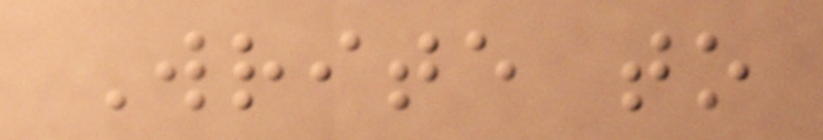Write to
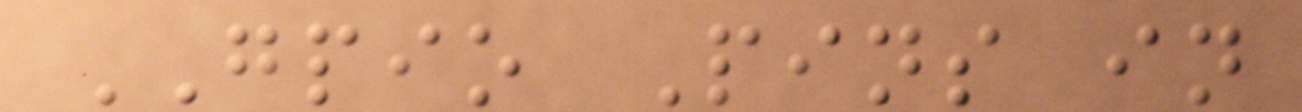GPIO Pins in
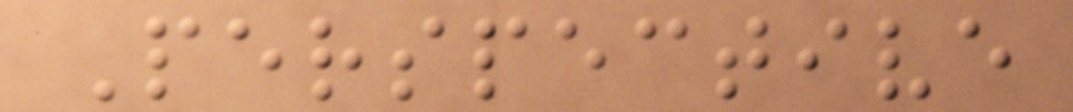Perspective
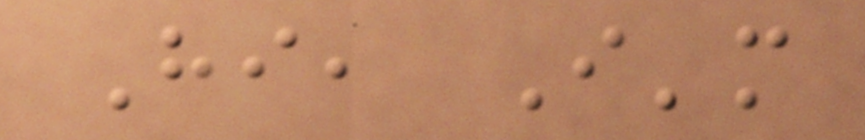Hi, I'm
